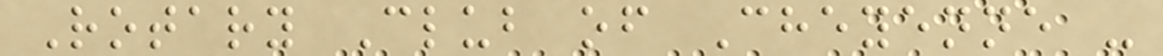Rotary Club of Cheyenne -
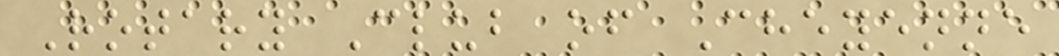Rotary Club of Cheyenne
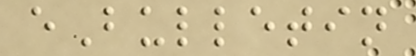eBulletin
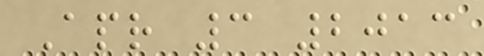Apr 3 2013
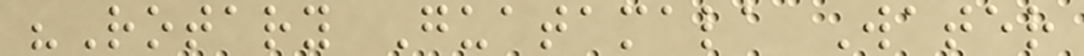"Rotary Guatamala Water
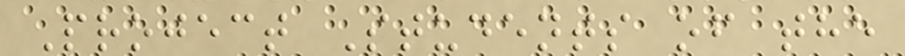Project Students of the
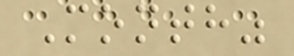Month"
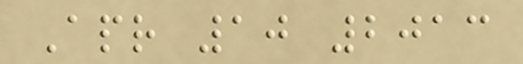Apr 10 2013
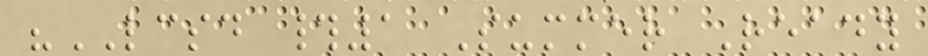"LCSD #1 Summer Ready
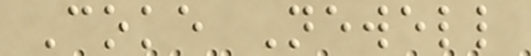Coke Newell
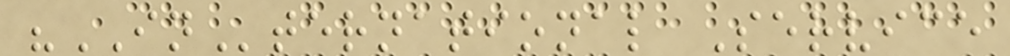"INternational Service
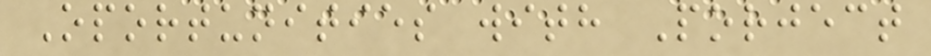Oportunities with Porject
